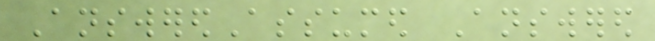AnsweredAssumed Answered
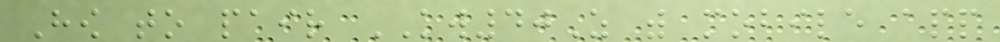How to pair KW40Z with mobile app
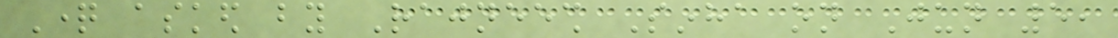Question asked by Rajneesh Sinha on Jun 5,
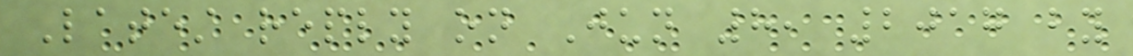Latest reply on Jun 8, 2017 by
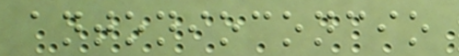antonioconcio
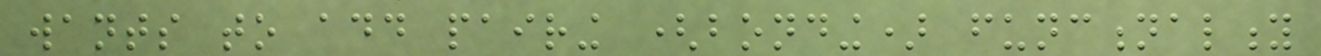wants to add pairing (bonding) functionality
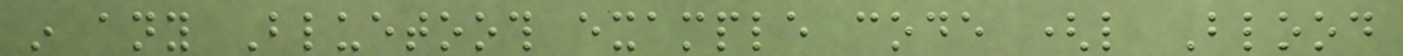in any Bluetooth example code (like Blood
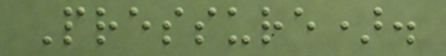Pressure).
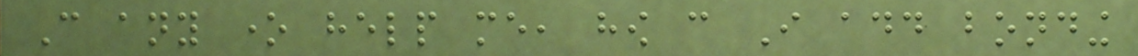Can any one help me, how can I add bonding
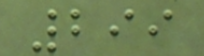299
